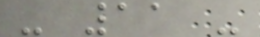- 11 -
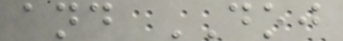and DOJ
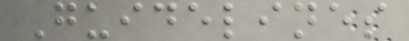Guidelines
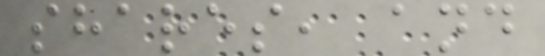shares, and
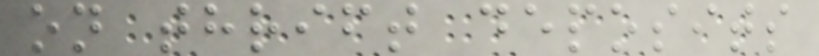on thrift deposits
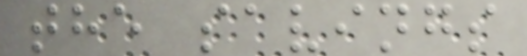the savings
